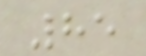85
